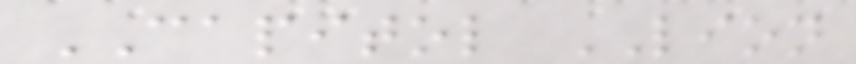CAPITOL LION
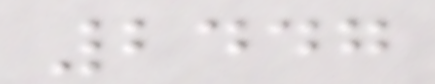2447
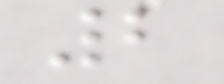2
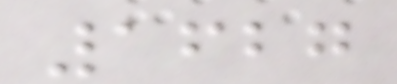1627
